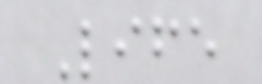Life
